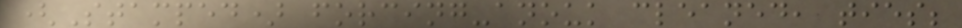(Stamped) forcing-anouk cleaned, ties;
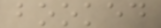booked
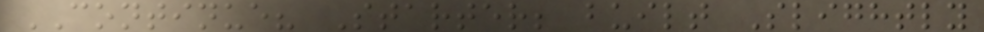CONTINUE? Starter; built Slightly
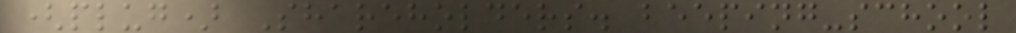(plug) Shareholders. beeping-school
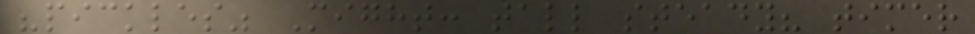"pickles" Might: tall steady? timer
